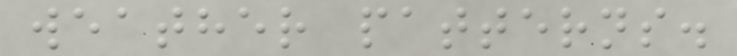weather patterns.
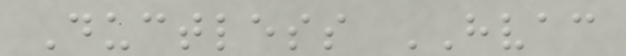Ductless HVAC
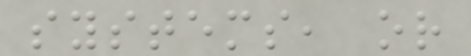systems, or
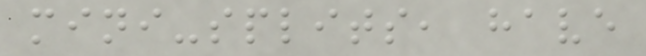mini-splits, have
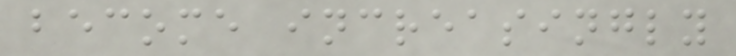become increasingly
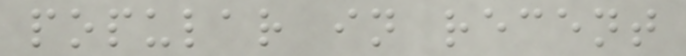popular in recent
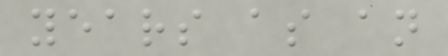years as an
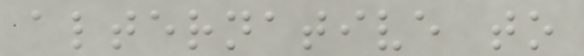alternative to
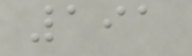191
